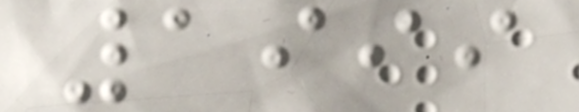1999
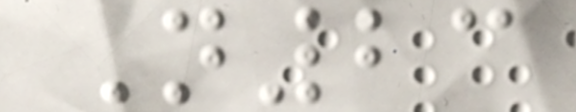N23
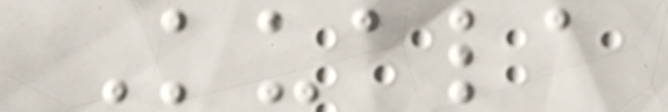Kuala
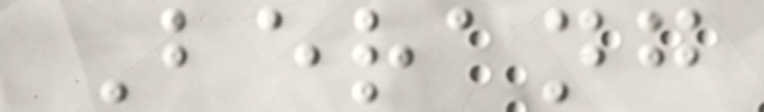Berang
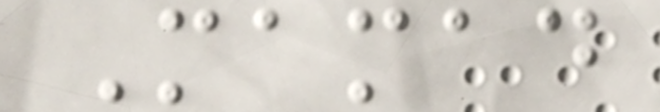Mamad
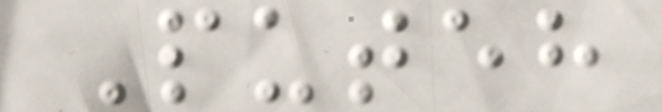Puteh
